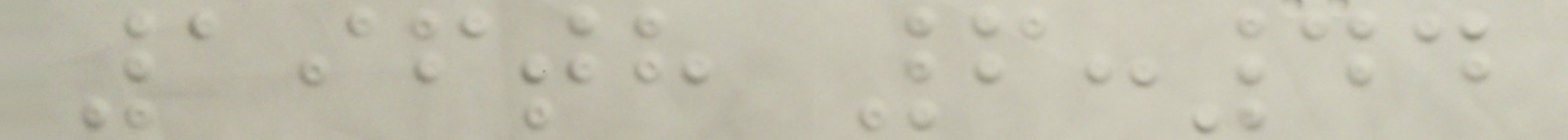196th 6:44
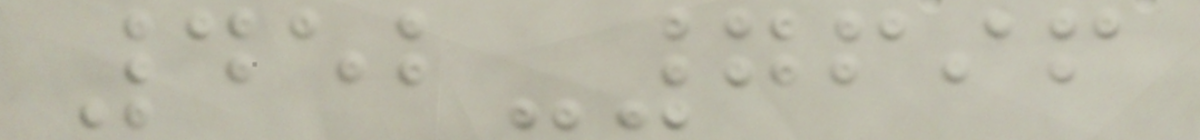452-7696
